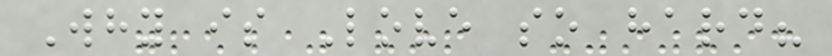Why is Love so hard?
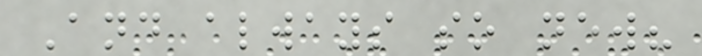And always so new?
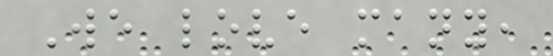We love many,
